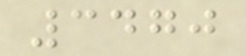3470
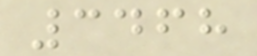3468
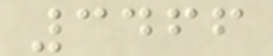3466
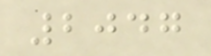2047
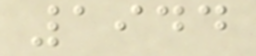1944
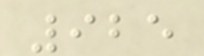925
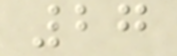27
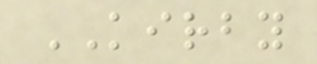KIRBY
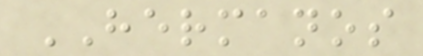HERMANOS
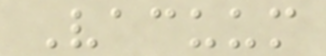Vacuum
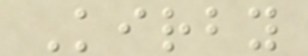Kirby
